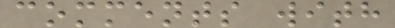comments with
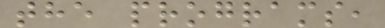the programs,
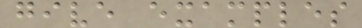give examples
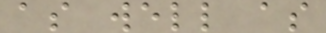as well as
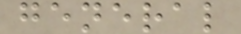general
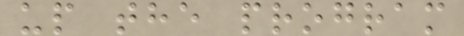up the program
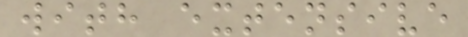with extensive
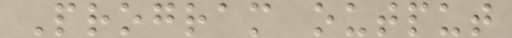Program output
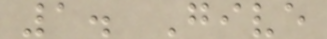1. Give
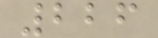226
